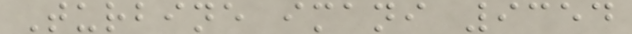Turbine imani 9354
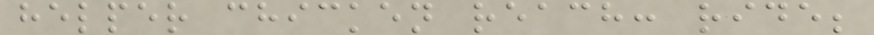helper chicken reach: ride;
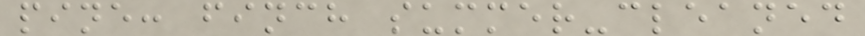pine: finch summer-cleaned
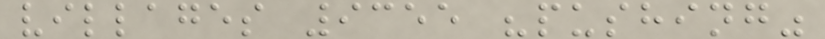villages 9355 "pushing"
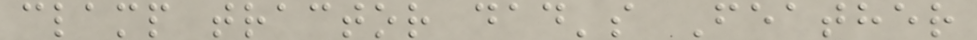clamp tractor dad's Feather
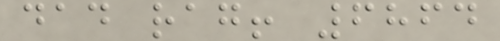dad rag! 6864
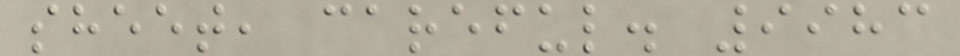sheet, careful. 9983
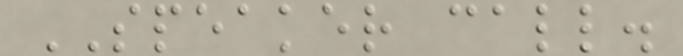SPEAKER call.
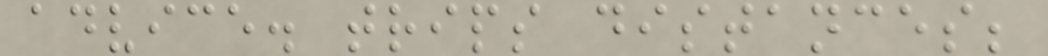advice. trips distances;
